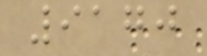9170
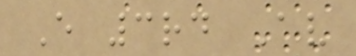E 3rd Av
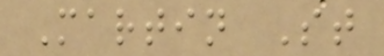Martin St
